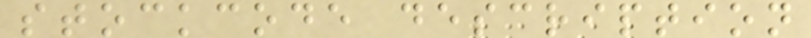stockcode description
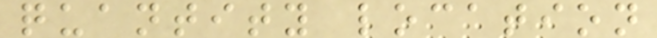quantity location
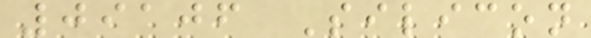09106 Silicon
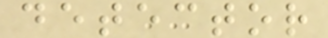detector
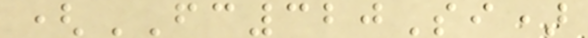(FC320Si)
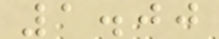1.00
